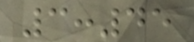3:45
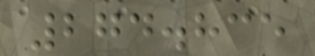274.835
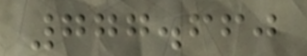777.660
